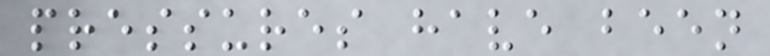pressures have been
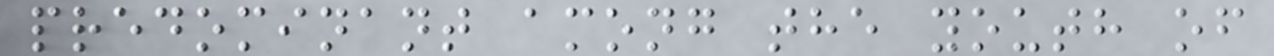predominant among the youth of
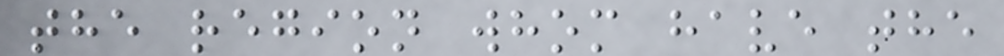the region whom have the
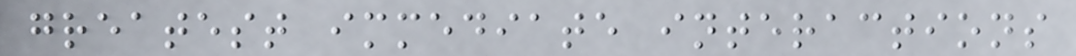greatest immediate interactions
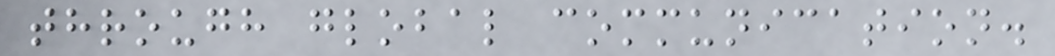through global communication.
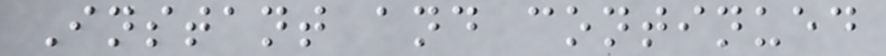Instant and continued
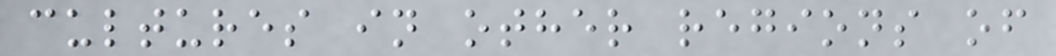cultures in other regions of
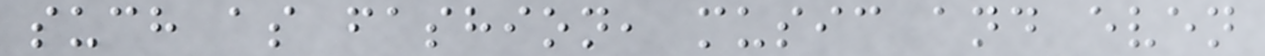such as fashion, music and even
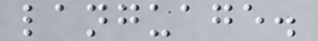language.
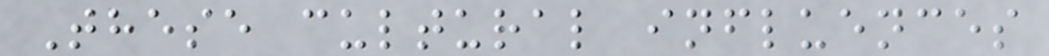These cultural influences
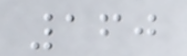160
